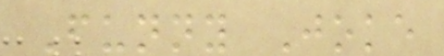Funny Joke
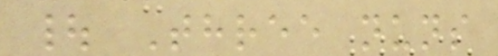| Three nuns
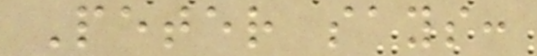Peter says:
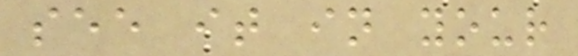see it in your
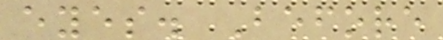eyes. Before
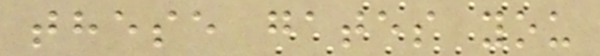these gates you
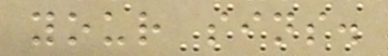your sins.
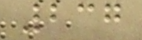237
